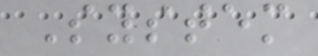System
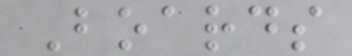Boards
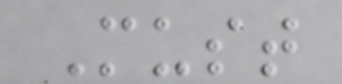Must
